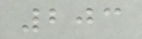203
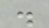.
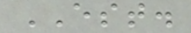EST.
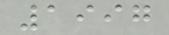1997
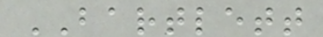BARTLETT
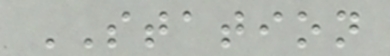STATION
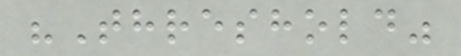"Threshold"
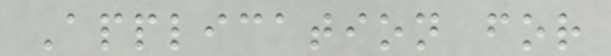Application for
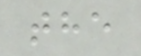the
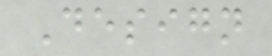Design
